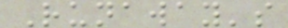Runaway's
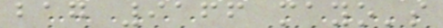bag 9166 mayo's
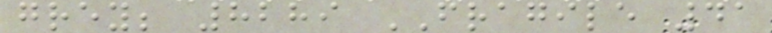grey; 8289 FRAGILE 41
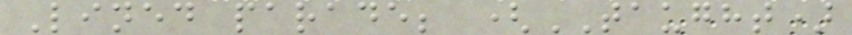Lined parade; (TAUGHT)
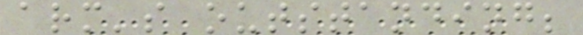arm's outstanding;
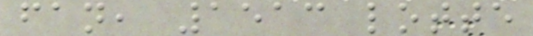fan, 1513 lotte
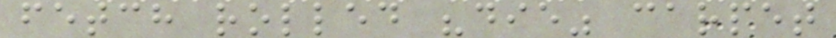fetch rolled "die" carpet
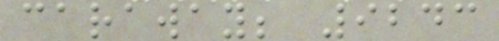caraway; 9243
